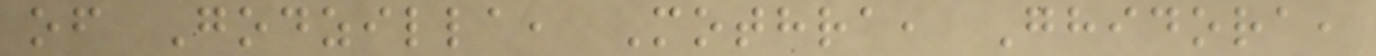of Godzilla, Mothra, Ghidora,
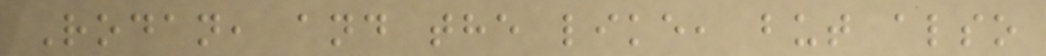Rodan, and the like, but also
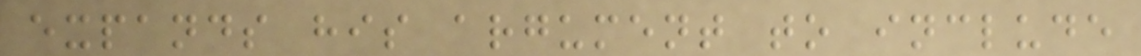expands his argument to include
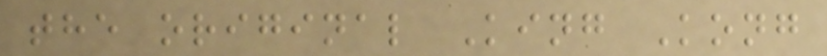the original King Kong
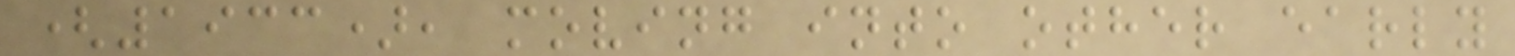(1933), moving into other early
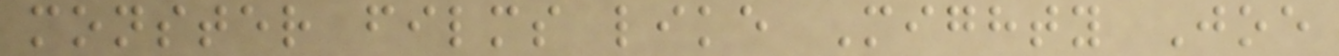monster films like Mighty Joe
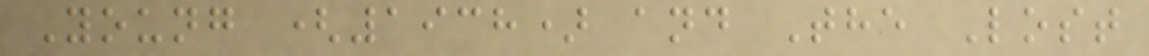Young (1938) and The Lost
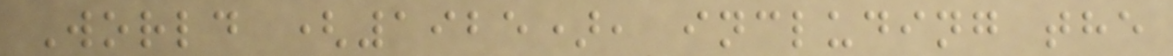World (1925), including the
